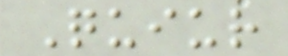Quiur
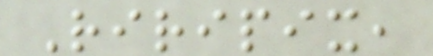Riripix,
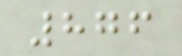876
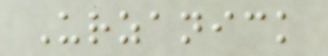Urzanick
